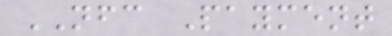NFC Payment
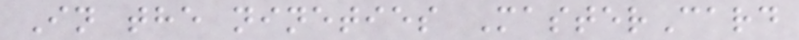In the nineties MasterCard
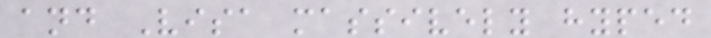and Visa massively hyped
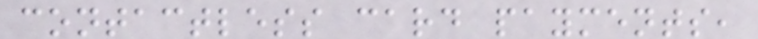contactless card payments,
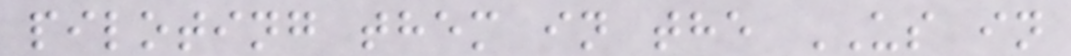piloting them in the US in
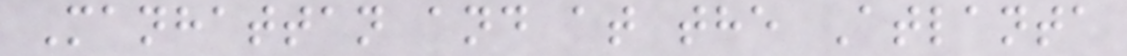Manhattan and at the Atlanta
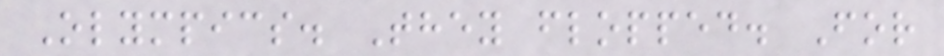Olympics. They flopped. For
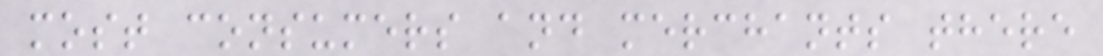most consumers and merchants there
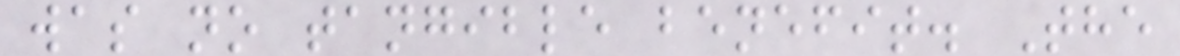was no tangible benefit. The
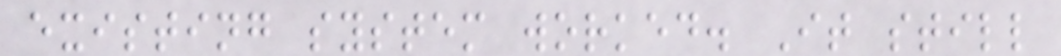existing system worked. It still
